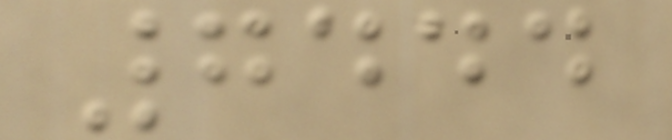7444
